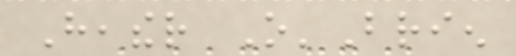Heather O'Brien
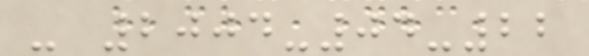- 2004-04-22
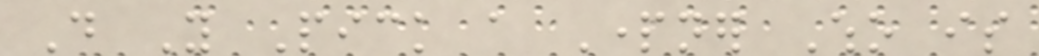Do You Pick a Partner Who is
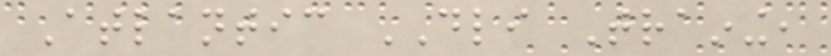Atlantic DLI Training,
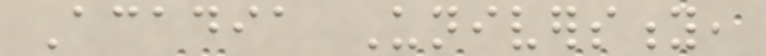Acadia University,
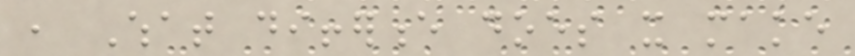, What difference does it make
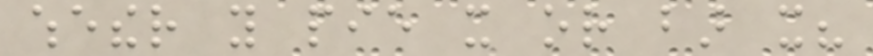whether you pie it or bar it?
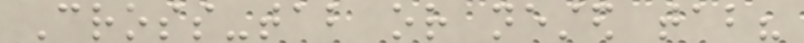Cross-tab or nested tab?
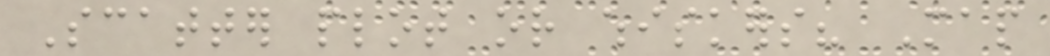Scatter plot or whiskers? Map
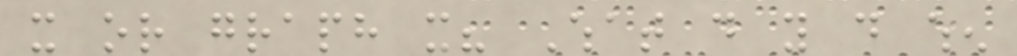it or graph it? What do you do when
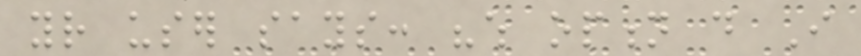your user says: "which option do I
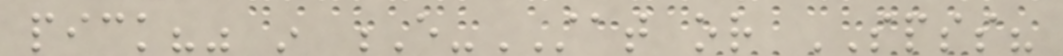pick?" in E-STAT or SPSS?
